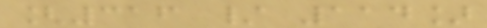[316 / 114]
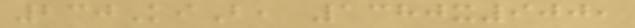230KiB, 1380x900,
